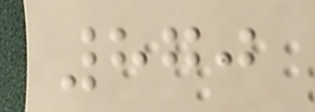870
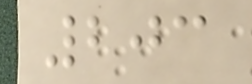203
